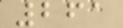261
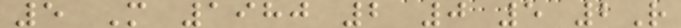5 M 1980 2 0 5 2R
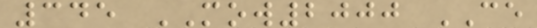345 MOW2000 CE
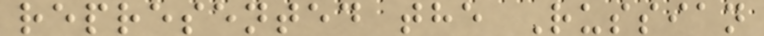represented the Russian
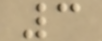3
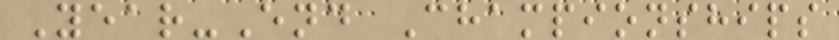Year-End Championships
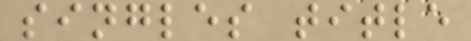singles title
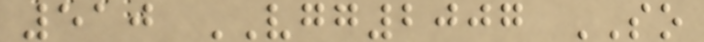510 VGG2007 SO
